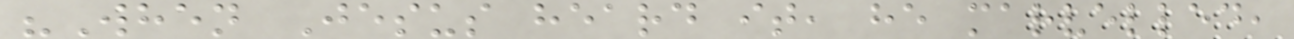"When Jesus heard it, he marvelled,
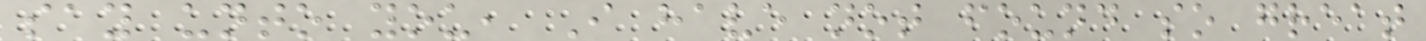say unto you, I have not found so great
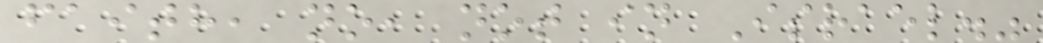faith, no, not in Israel."
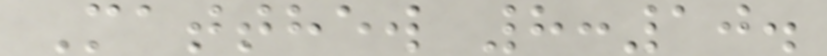Matthew 8:10.
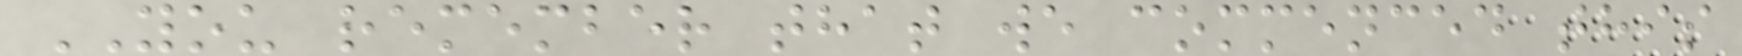YOU remember that we commenced this
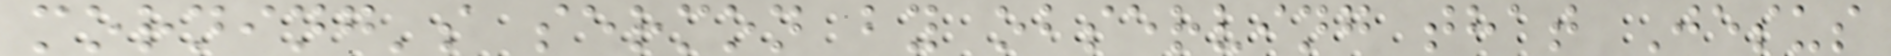morning's sermon by observing that Jesus
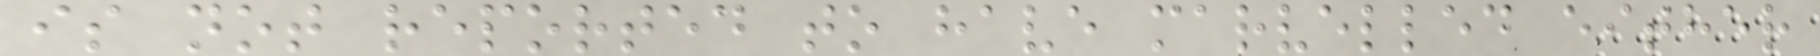is not reported to have marvelled either
